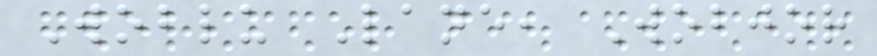Woblu Lane, Wobjor
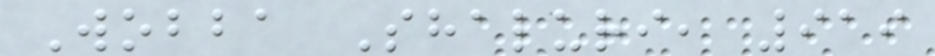Wobba Shaluri, 919
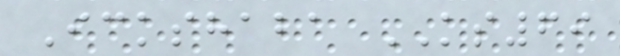Ickshaba KS69
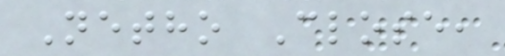Netho Close,
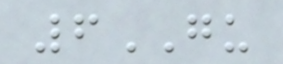6GU
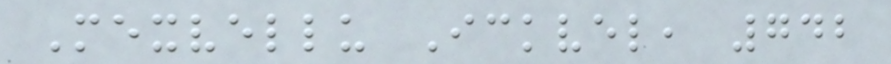Mexvellu Ickvel, 742
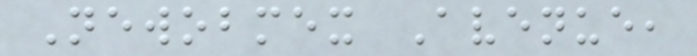Newobmex Avenue,
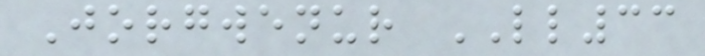Jorgwenur LL33
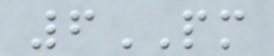6PM
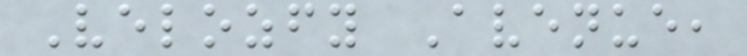Velozfy Avenue,
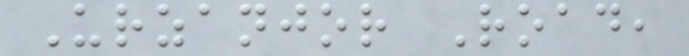Urzanjor Road,
